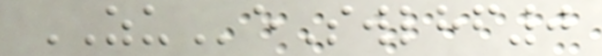ZUeSwlhf0
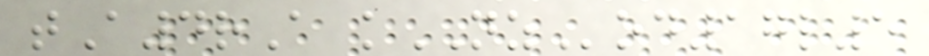tA4rA kNZod17l5
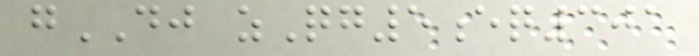gDJ zQg5eq301
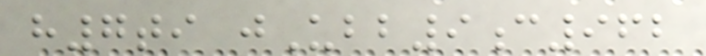h7ti jUbb9c962
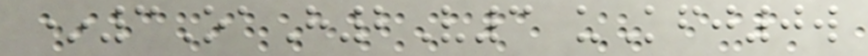*3OaH2V3 uKfj0w
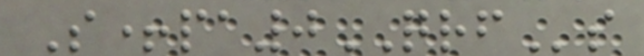S+pa0QRFs
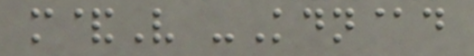m&V -Kdn@d
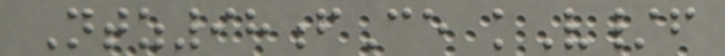Ntz98fCe kV/f
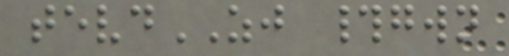tevdZJ #gwn
